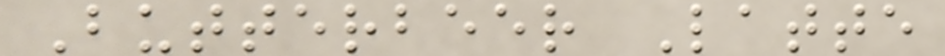Butterbeer Latte
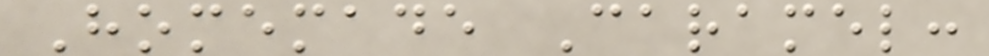Homemade Caramel:
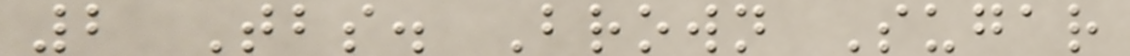2 Tbs. Brown Sugar
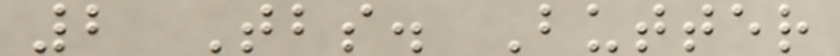2 Tbs. Butter
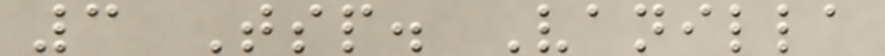3 Tsp. Vanilla
